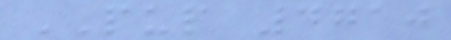PUP 4710
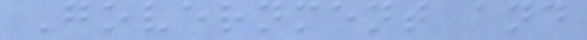Government and
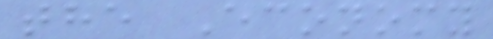the Economy
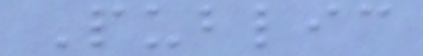Public
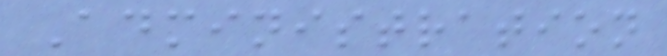Administration
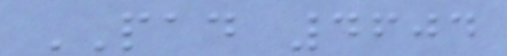PAD 4604
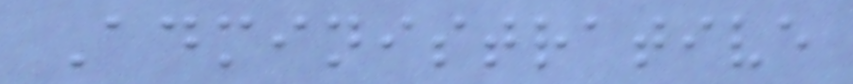Administrative
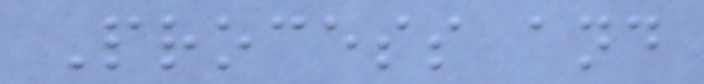Process and
